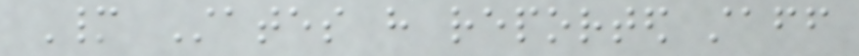Many States have reported staff
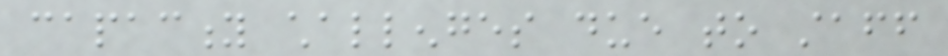capacity challenges due to staff
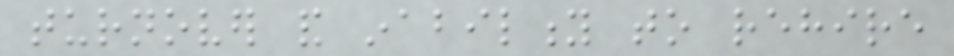turnover and inability to rehire
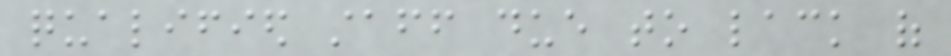qualified staff due to lack of
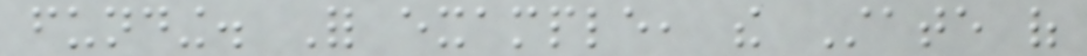funding. For example, the State of
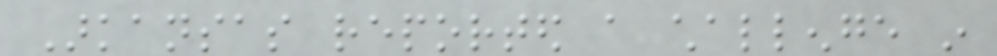Arkansas reported a challenge in
